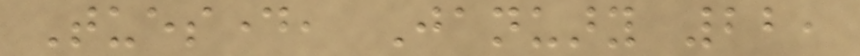Tuesday, January 22,
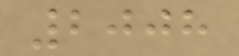2008
